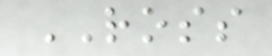ROSS
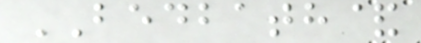BEDBATH&
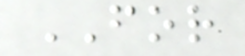FOR
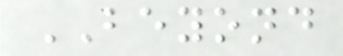BEYOND
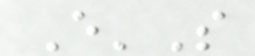E'S
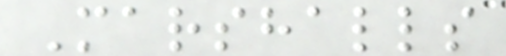Marshalls
